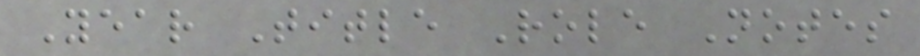Year Title Role Notes
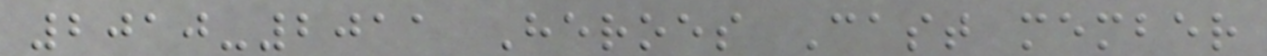2010-2011 Heroes Cast member
